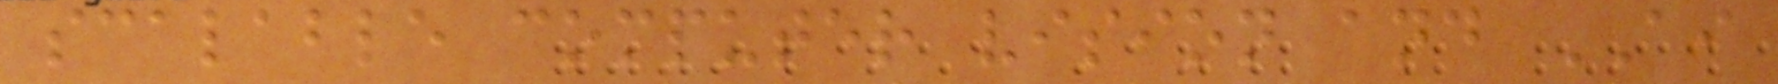scalable computer vision and AI
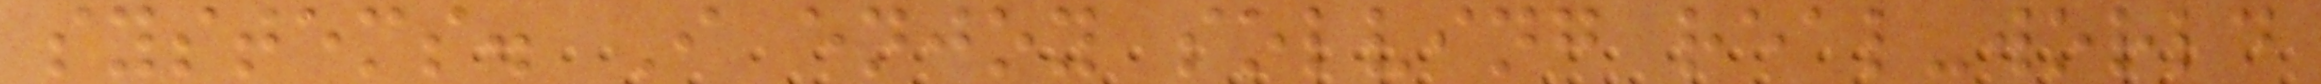systems. I enjoy solving real-world
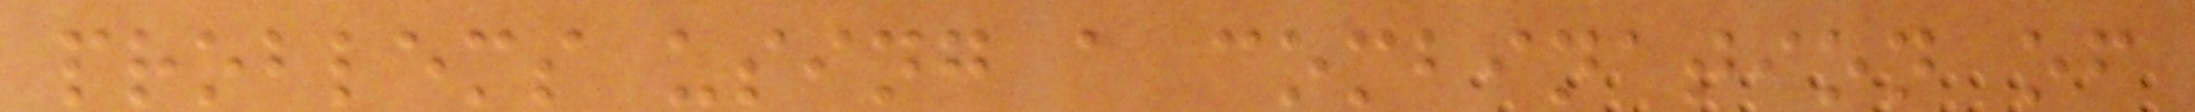problems using a combination of
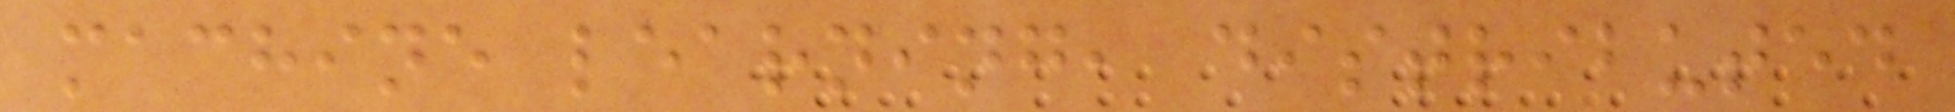machine learning, distributed
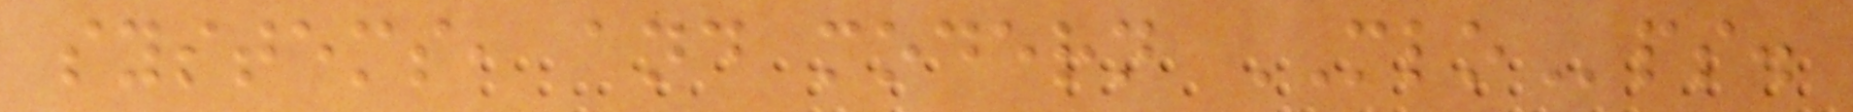systems, and modern MLOps.
